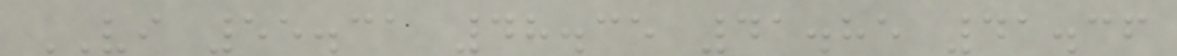VI 55.31 48.35 41.85 41.36
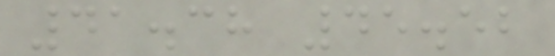41.38 45.52
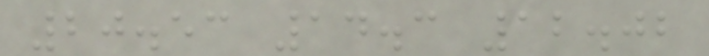20.53 14.3 12.02
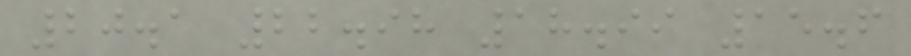20.1 22.98 18.99 15.6
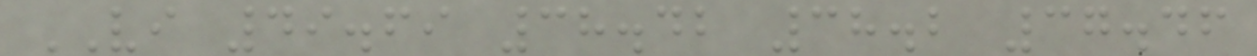VI 49.69 38.42 38.2 37.46
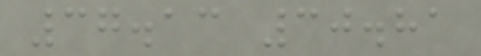37.13 30.81
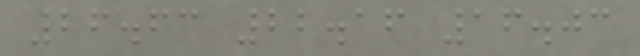26.63 22.16 16.03
